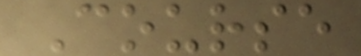Course
